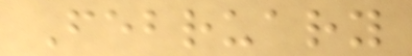February
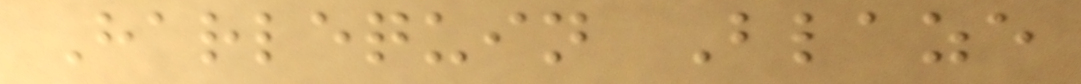Harlequin Blaze
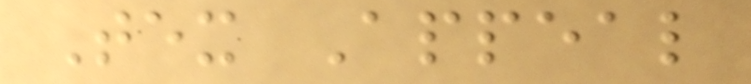Tex Appeal
